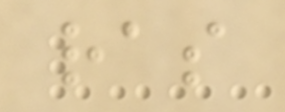ras
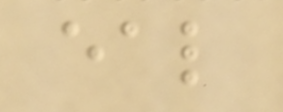eal
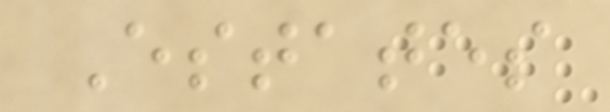Estates
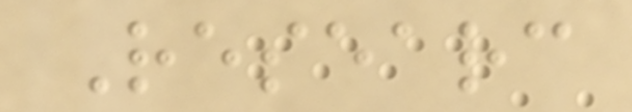Researc
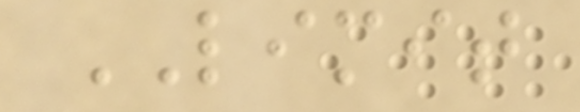LIMIT
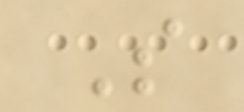S
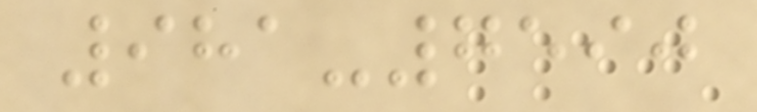981-7590
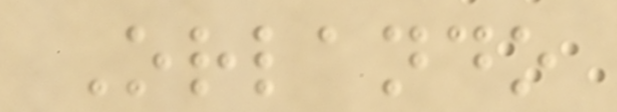Orlando
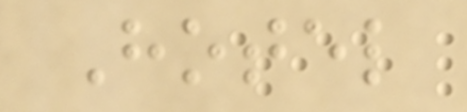Hotel
